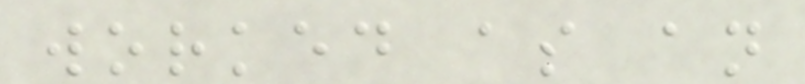worked as an
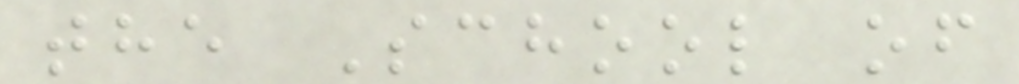the School of
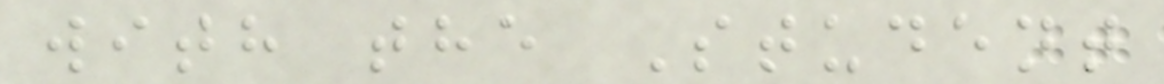with the Student
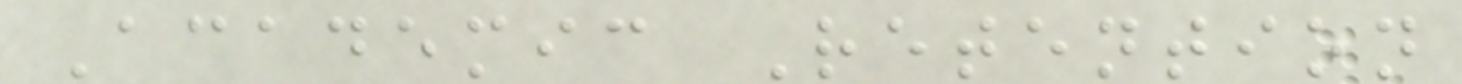Academic Retention
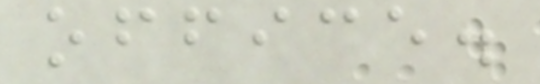office.
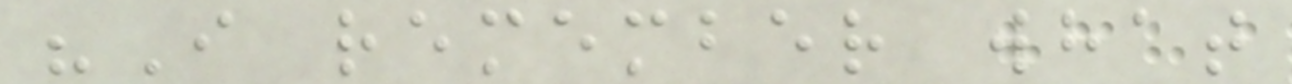"I remember what
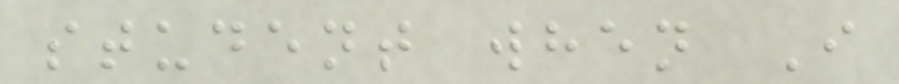student when I
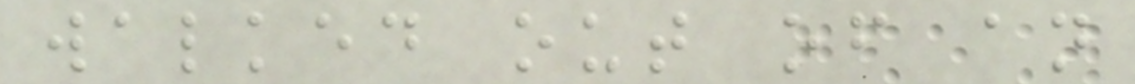walked out of an
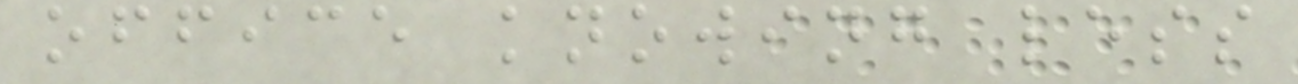office knowing less
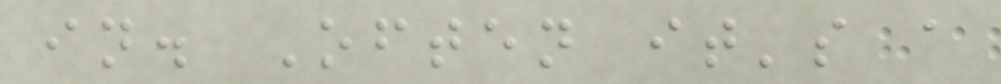in. Often it's a
